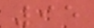95
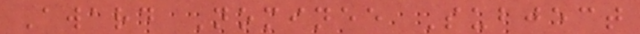Award Nominee Subject
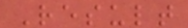Result
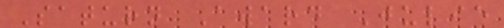Saturn Award Julie
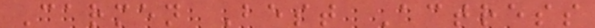Carmen Best Actress
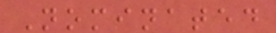Nominated
